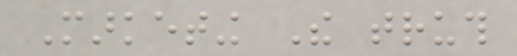Marketing The truth
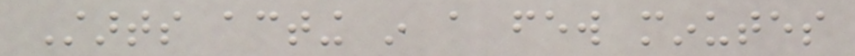Starts acting in a few minutes
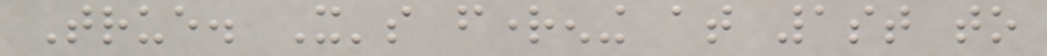True. It's frightening at 1st to
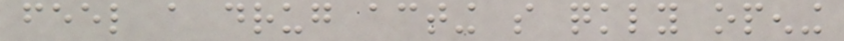feel a drug acting so quickly opening
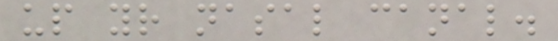up your nasal canal.
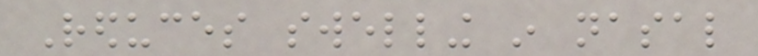Reduces swelling in nasal
